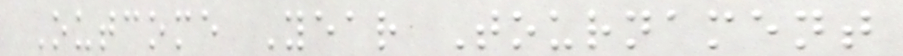Outcome Year Tournament
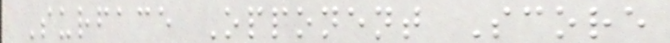Surface Opponent Score
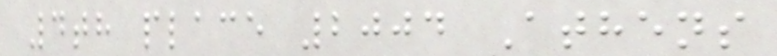4th place 2004 Athens
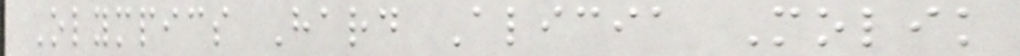Olympics Hard Alicia Molik
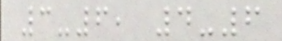3-6, 4-6
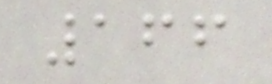166
